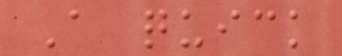A quick
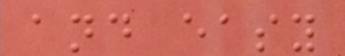and easy
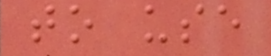to use
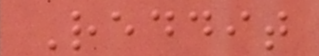Reddit
